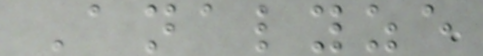Analyze
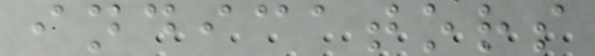indicators
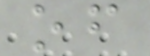of
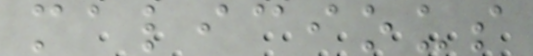malicious
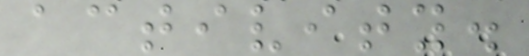activity.
